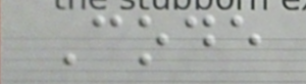Code
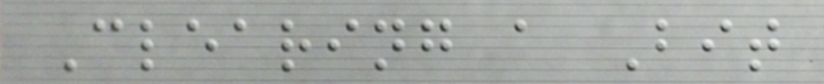Clearing a Bit
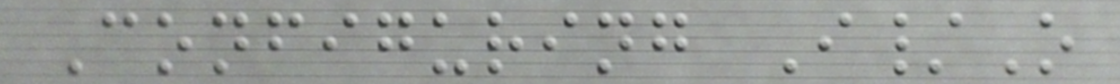Configuring I/O
